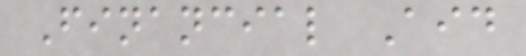Financial Aid
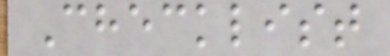Checklist
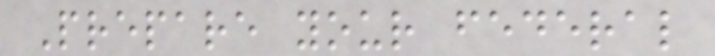Prepare your federal
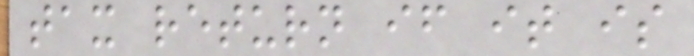tax return if it is
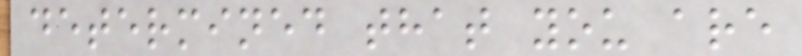determined that you are
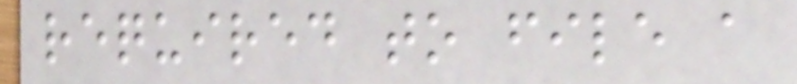required to file a
